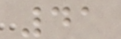41
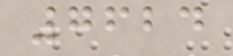7624
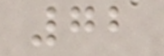72
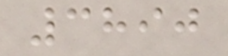3890
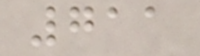711
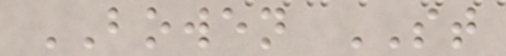BOWEN ST
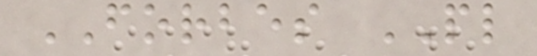FORBES PL
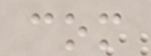com
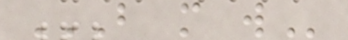B M W
